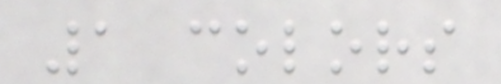1 colors
